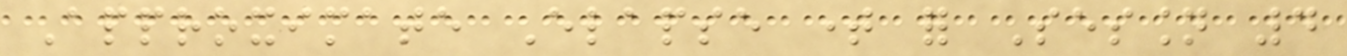Approximate Elapse time for Session 4
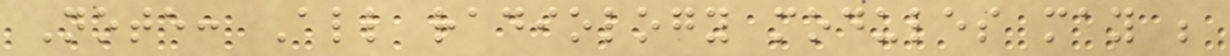Note: All radiology modules may be
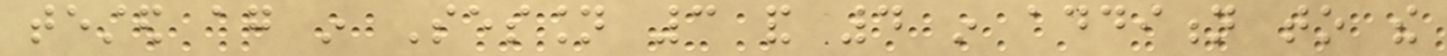tested again in Session 3 and 4 in addition to the
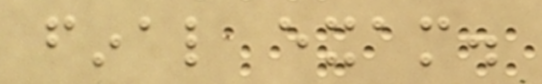final exam.
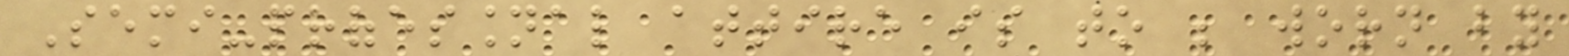Semi-professional attire is to be worn by
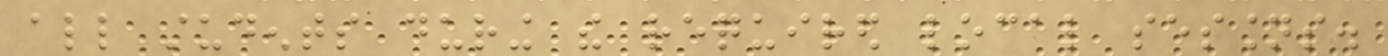all students during the required local sessions.
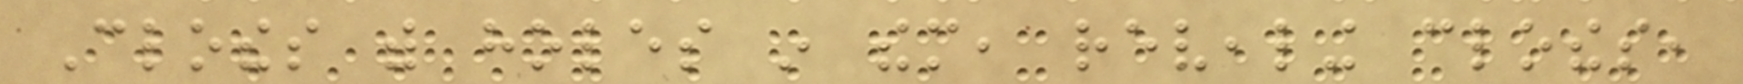Clothes with holes in them, revealing clothes,
